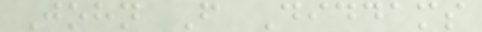John F Diddams
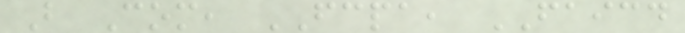B Com, FCPA, FAICD
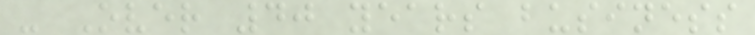- Over 40 years business
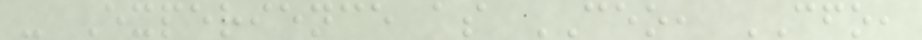- Experience as CEO, CFO,
